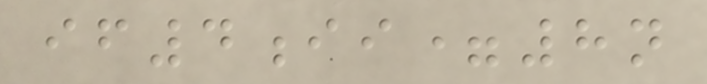if4ii=8n
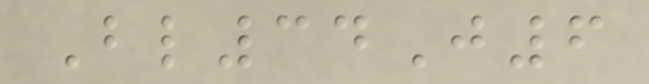Bl34J6
